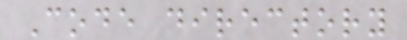Code directory
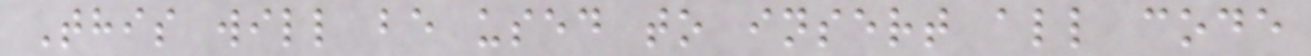This will be used to insert all code
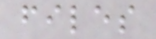files
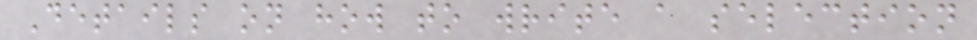Details on how to write a selection
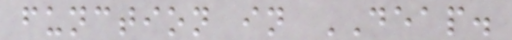function in DEAP.
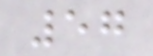57
